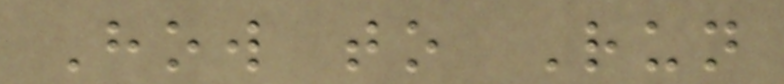How to Run
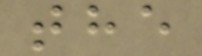the
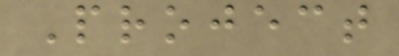Project
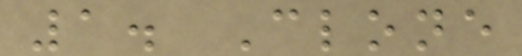1. Clone
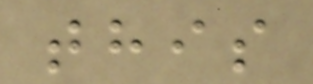this
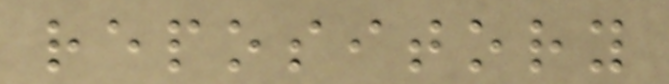repository
